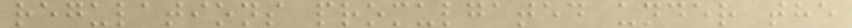regulations promulgated under the
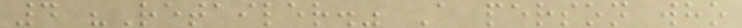4 "Retailer." A person who
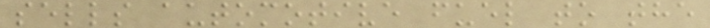sells automotive fuel to the
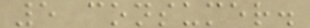5 consumer.
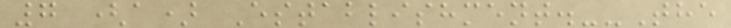7 (a) Establishment.--The
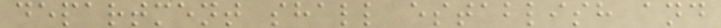department shall establish and
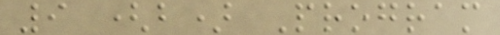9 (b) Program
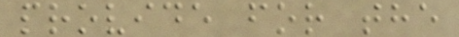provide for the
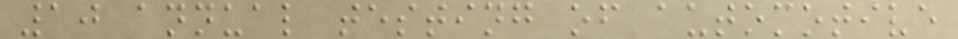10 annual testing of automotive
